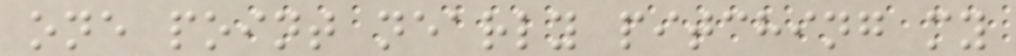one point nearly pitching my
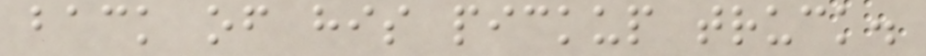back of his pickup truck.
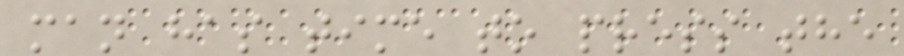man has time to press the
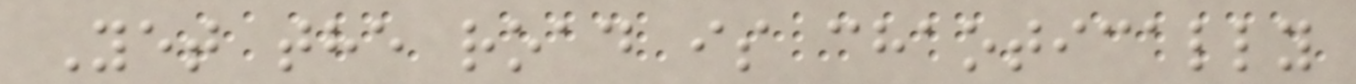Yet the road is chaotically
